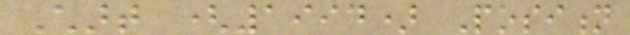Chart (1994) Position
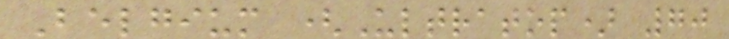Belgium (Ultratop) 70
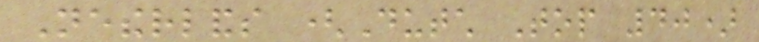Netherlands (Dutch Top 40)
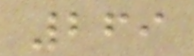269
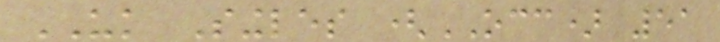UK Singles (OCC) 51
